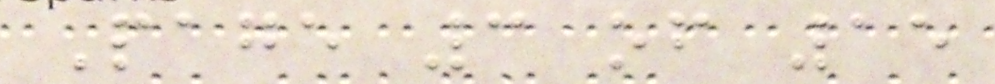Page 3 of 15
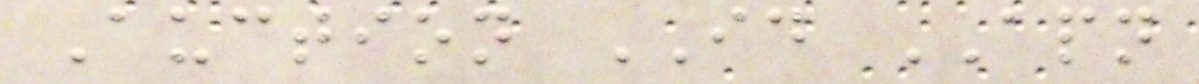Auction ID APN
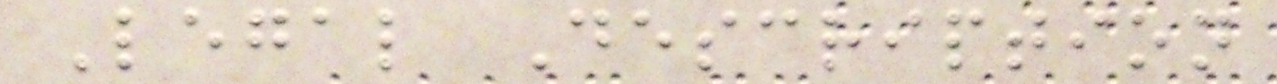Legal Description
